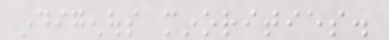indigenous minorities.
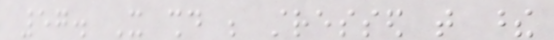57. It should be stressed that these
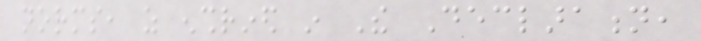norms, as enshrined in The Declaration,
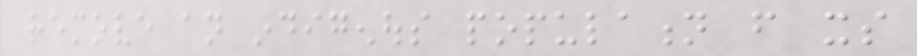remove an indigenous population from its
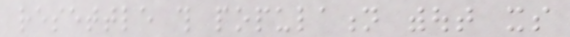resettle this population without its
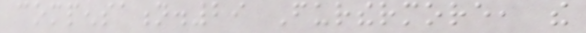compensation.29 Furthermore, the
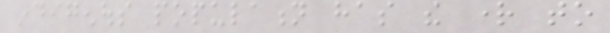indigenous population has the right to
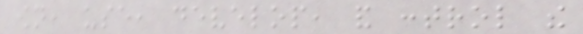own, use, develop, and control the
